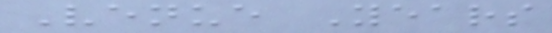Venue Years
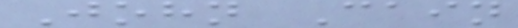John Cain
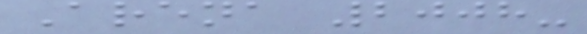Arena 2008-
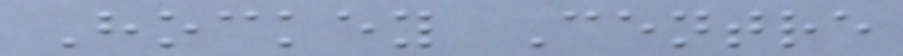Hockey Centre
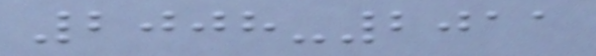2008-2011
